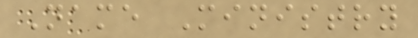Name Ministry
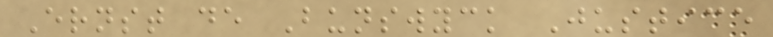Ernst de Bunswyck Justice
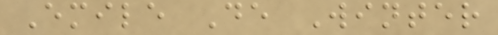Emile De Winter
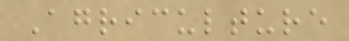Agriculture
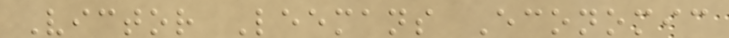Victor Leemans Economic
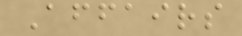Affairs
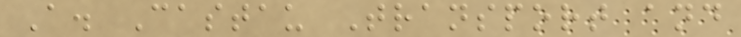A. Castau Transport and
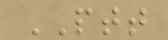PTT
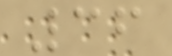36
